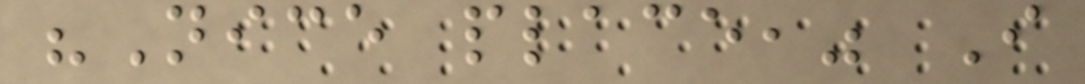"Nice place," I
